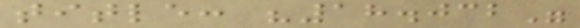title: "18.032"
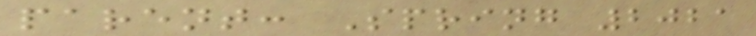parent: Spring 2021
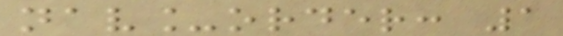nav_order: 1
